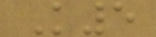K5
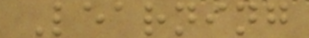Learning
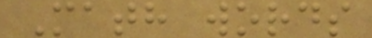Math words
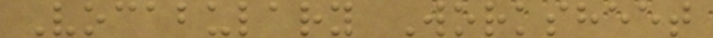Vocabulary Worksheet
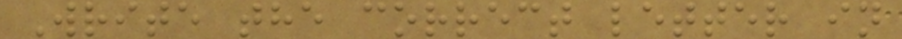Write the correct letter in
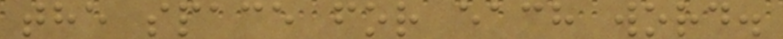the space for each word.
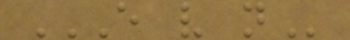E V N
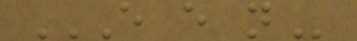E E N
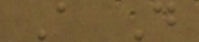A D
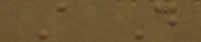A D
